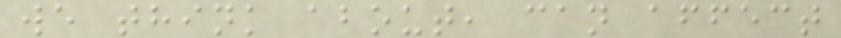we think about, can affect
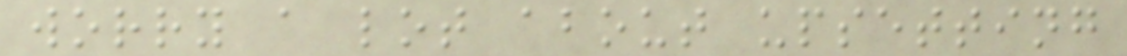worry a lot about upsetting
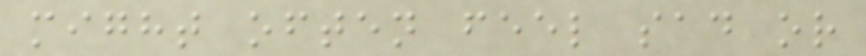might often feel sad or
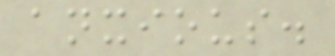anxious.
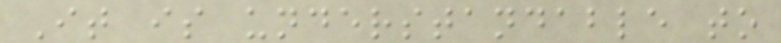It is understandable to
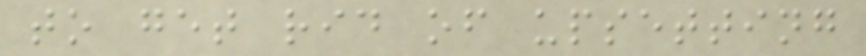to get rid of upsetting
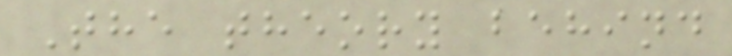The theory behind
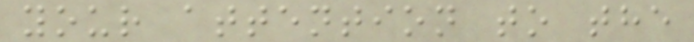your attention to the
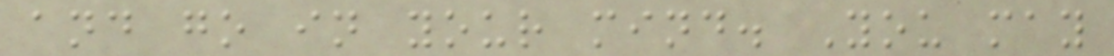and go in your mind. You may
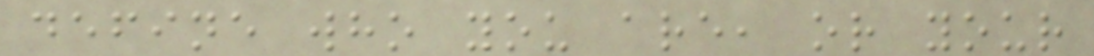define who you are, or your
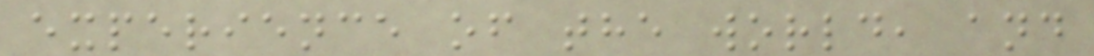experience of the world, and
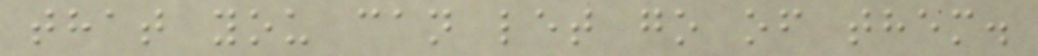that you can let go of them.
